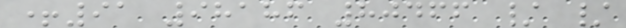+91 98186 80466 / /
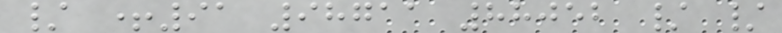/ +91 98711 88052 / /
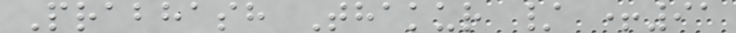Prabhash Thakur / +91
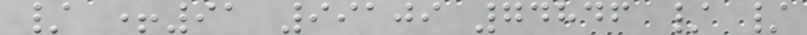/ +91 99109 74846 / /
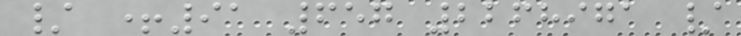/ +91 657 2268971 /
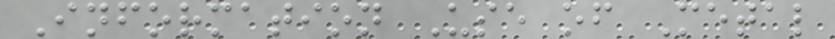Information Use of Metal
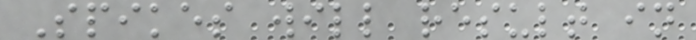Spikes will result in
